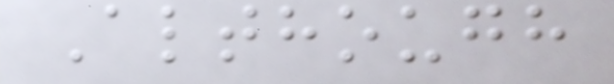Although
